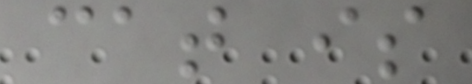cat is
